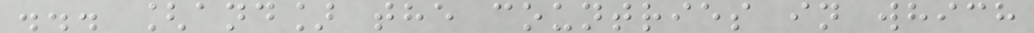... [and] the countries in which
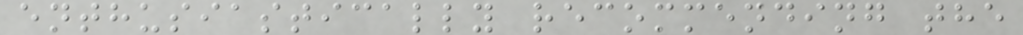enthusiastically recommending the
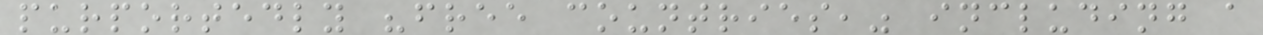purportedly "free countries," including a
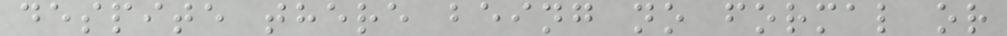despite there being no formal or
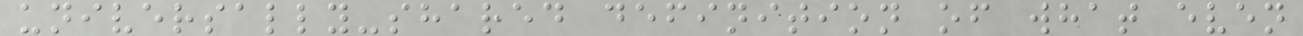universally-shared definition of what even
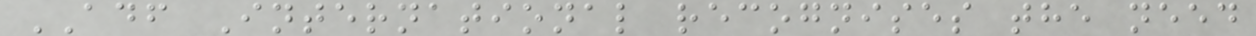ADF International recognises the need
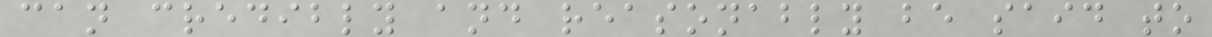can credibly and reasonably be said to
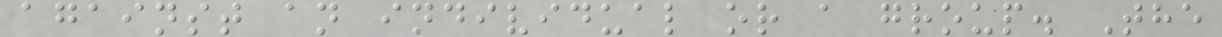against an individual or a group. The
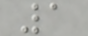1
